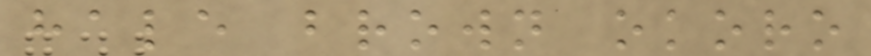hale brown okoro
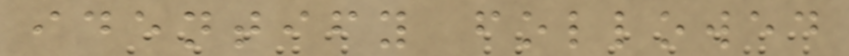identify followed
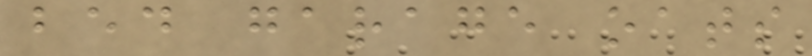bed garage oats
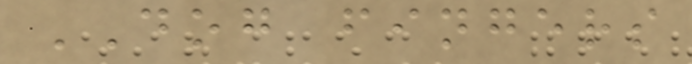DOG fingers
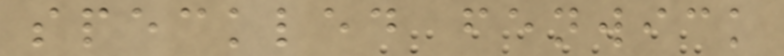speckled fenwick
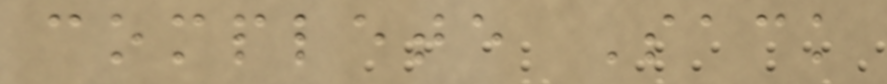complete Sack
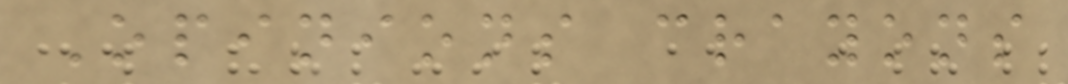Opinions crayons
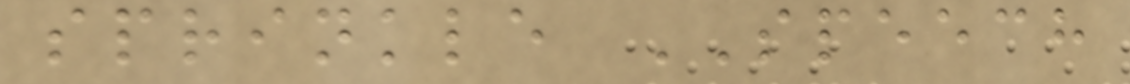sprinkle SPEECH
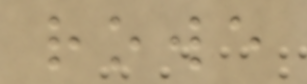rowe
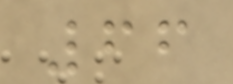66
